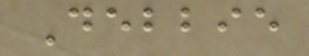Debbie
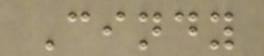Cindy
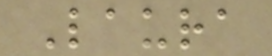Laura
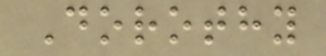Dorothy
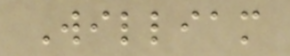William
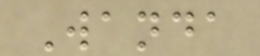Wanda
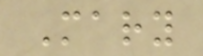Mary
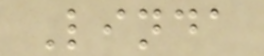Linda
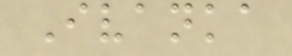Ivanka
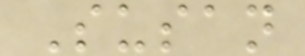Susan
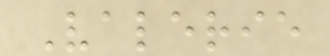Valerie
